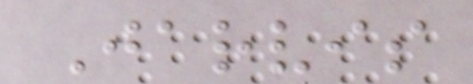Jarvis
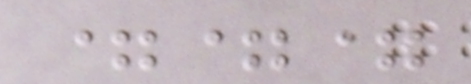===
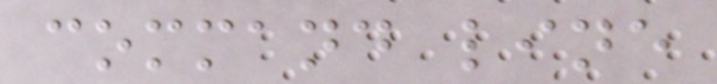command line
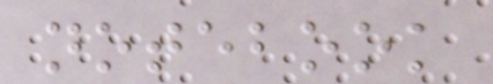notebook
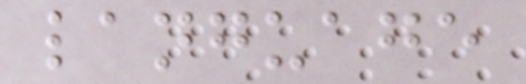language
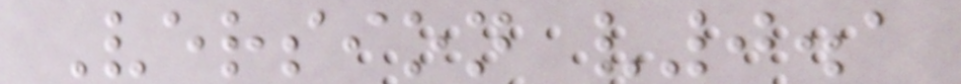Version v0.1
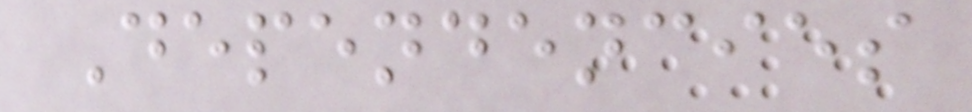Dependencies
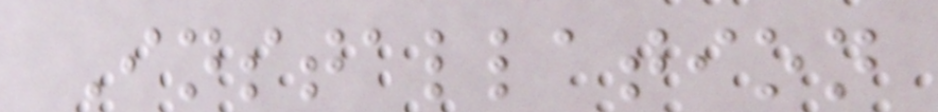Installation
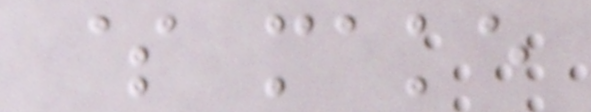$ make
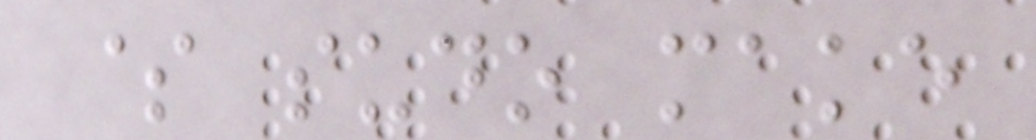$ sudo make
